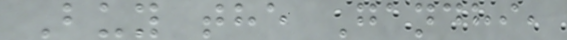Buy the Gandhi,
